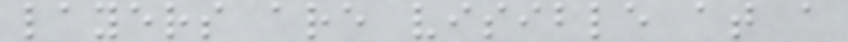layers are visible at a
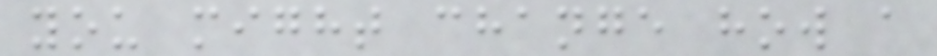you might change how a
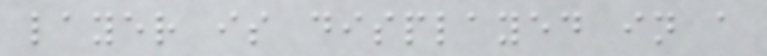layer is displayed in a
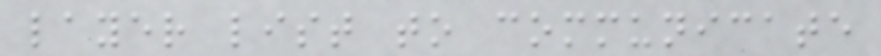layer list to communicate
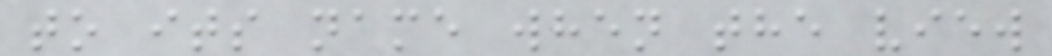to its name when the view
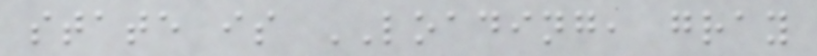state is LOADING, gray
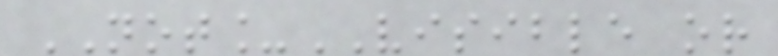NOT_VISIBLE or
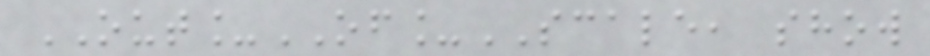OUT_OF_SCALE, show
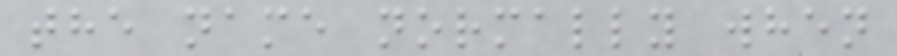the name normally when
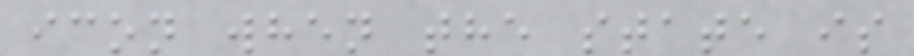icon when the state is
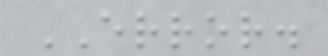ERROR.
